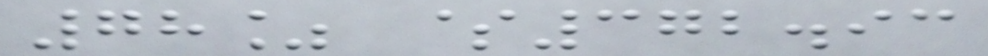78% $372.93
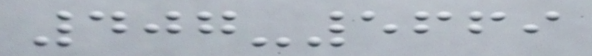407-5669
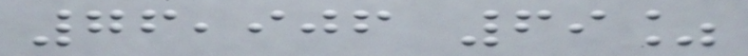76,906 69%
